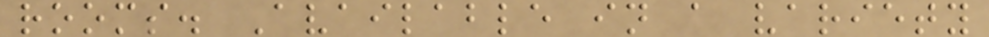rooms. Available in a variety
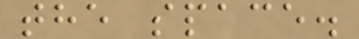the space.
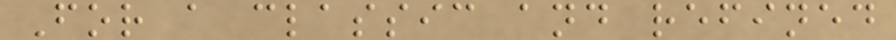For a classic and refined
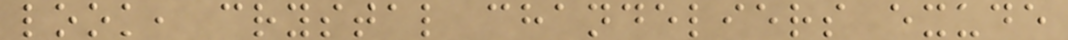look, crystal chandeliers exude
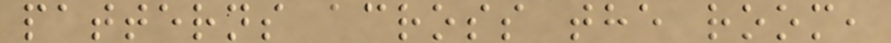patterns across the room,
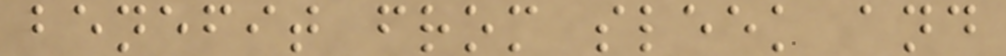benefit from sleek and
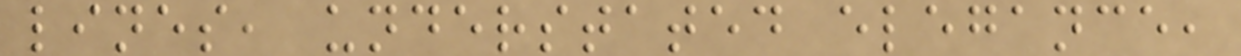lines, understated elegance,
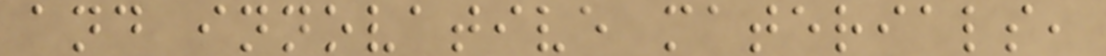and innovative materials,
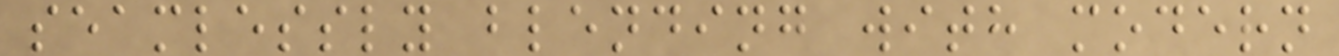seamlessly blending with modern
